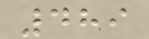489
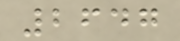2647
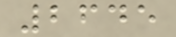2645
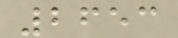2653
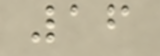16
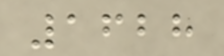1628
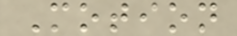Motion
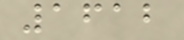1612
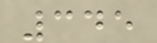345
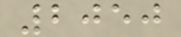2050
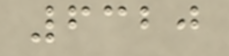6320
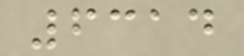6314
